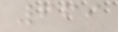669
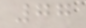77
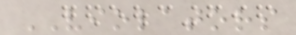VIOLATORS
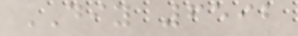DIY 6592
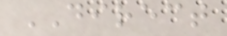DIRECT
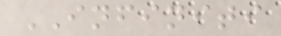INFINITI
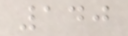140
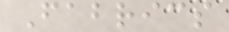Fabrics
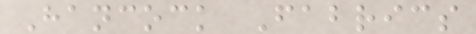Hancock Fabrics
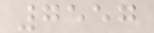7557
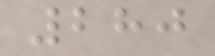280
